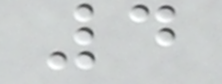4
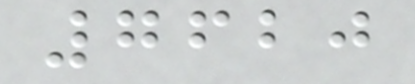7620
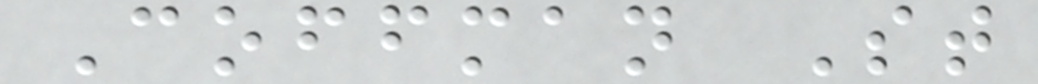Coffman St
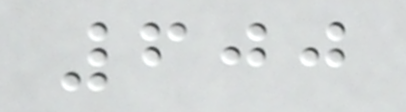600
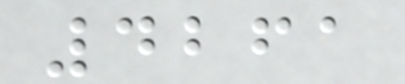4261
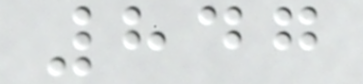847
